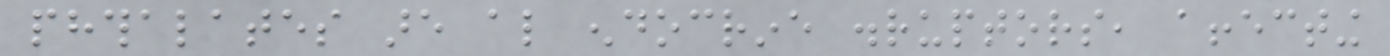phthalates are also endocrine disruptors, affecting
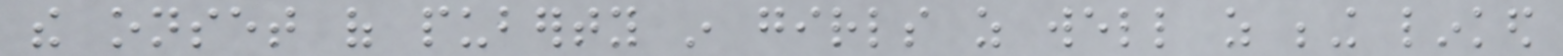the onset of puberty in girls as well as being linked
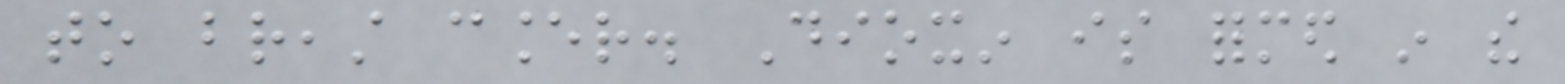to breast cancer. Dioxin is formed in the
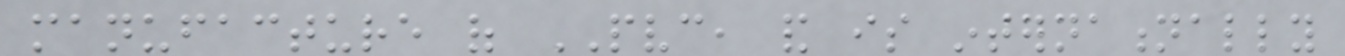manufacture of PVC, and is internationally
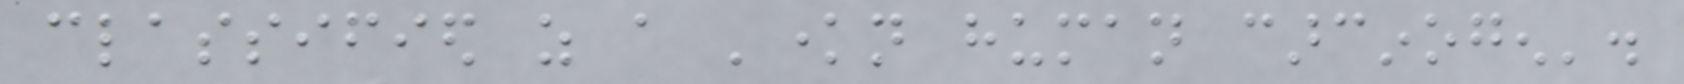classified as a 'known human carcinogen'.
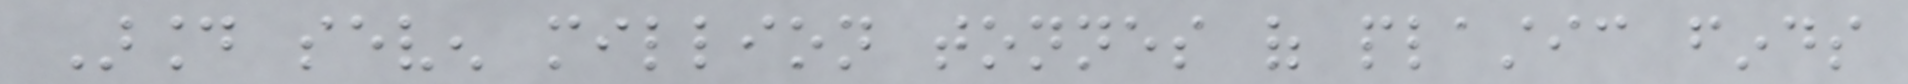Around seven million tonnes of plastic finds
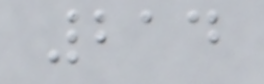214
